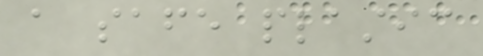a safe plastic
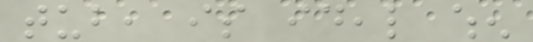tub, is ideal when
